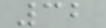32
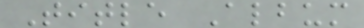Title Album
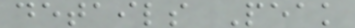details Peak
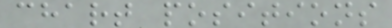chart positions
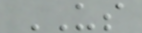US
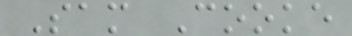Sam Cooke
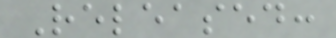Released:
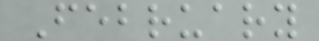February
